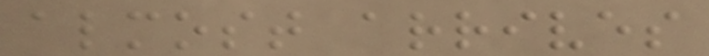almost arrives
